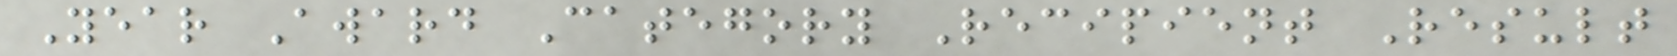Year Award Category Recipient Result
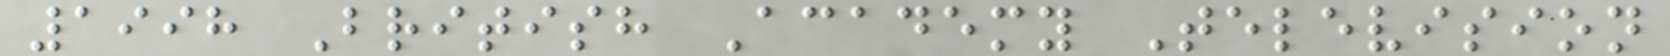1998 British Academy Television
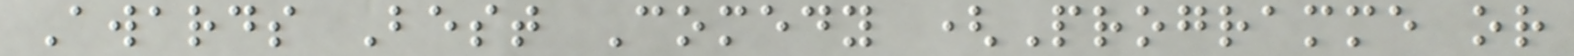Awards Best Comedy (Programme or
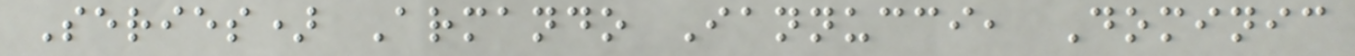Series) Armando Iannucci, Dominic
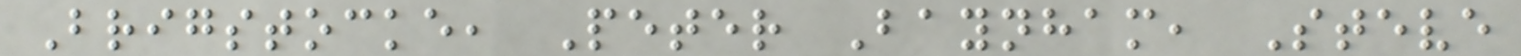Brigstocke, Peter Baynham, Steve
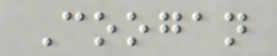Coogan
